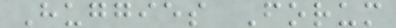Huggies Forum
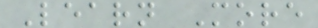Learn More
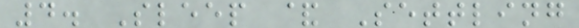4. Sleep & Settling
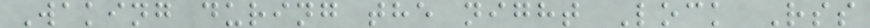Waking during the night Lock Rss
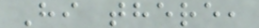Hi there,
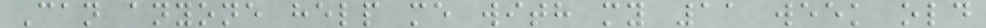Can anyone help me with my 11 week old
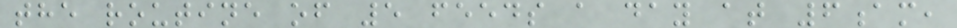the routine of 5 feeds a day at 6am,
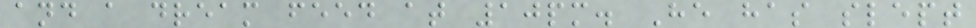and a dream feed at 10pm. He has slept
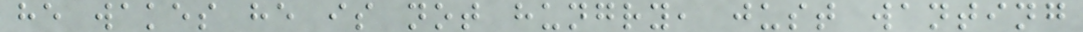he wakes he is not hungry, just wanting
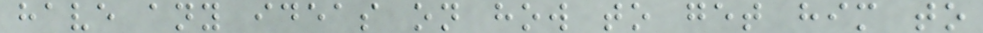have any ideas on how to get him to
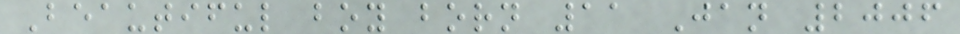Beautiful boy born 11 Jan 2006
